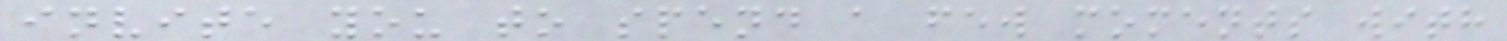invite you to spend a few moments with
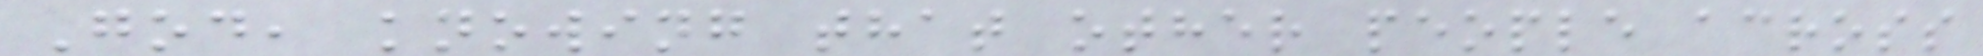God, knowing that other people across
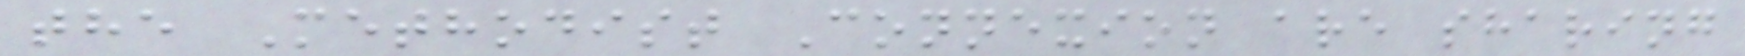the Methodist Connexion are sharing
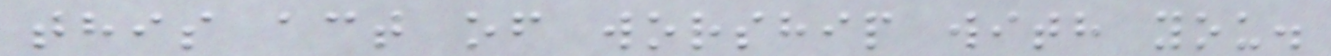this act of worship with you.
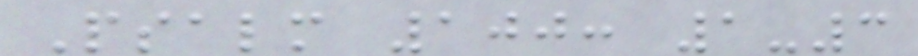Psalm 100: 1-3
